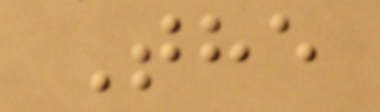The
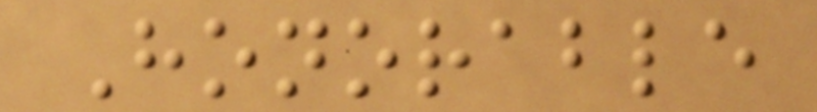Honorable
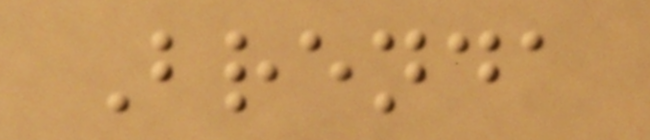Brenda
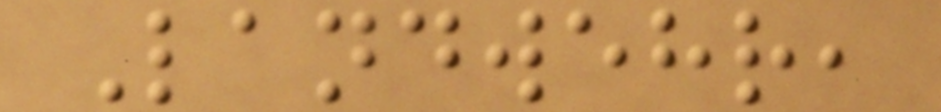Landwehr,
